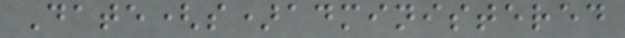Date(s)administered
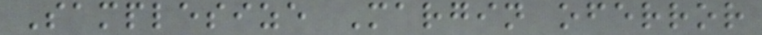Samplesize Margin oferror
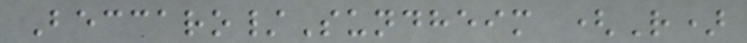Beccaro/Sundheim (R)
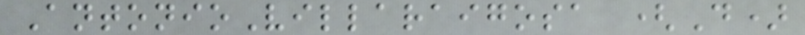AntonioVillaraigosa (D)
